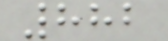882
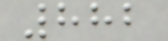882
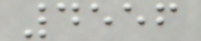4556
